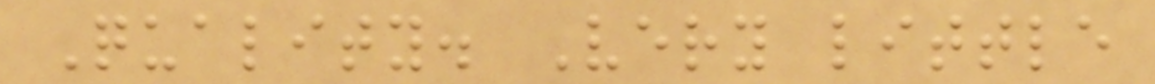Quality. Very little
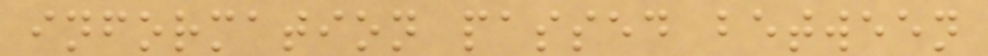information passed between
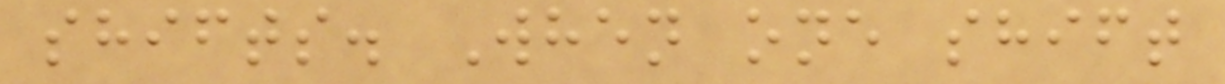shifts. When one shift
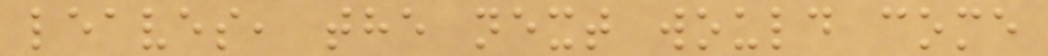leaves, the next would come
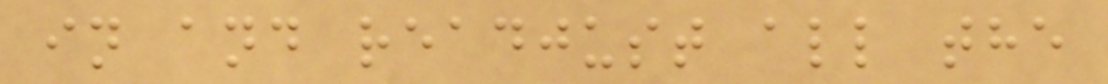in and readjust all the
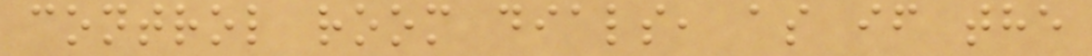control room dials, as if the
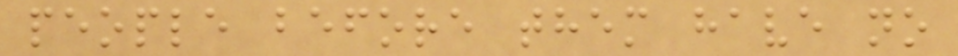people before them have no
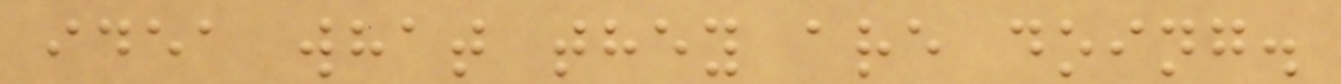idea what they are doing.
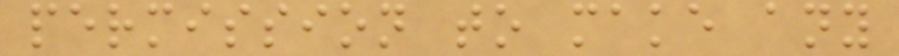permission to make any
